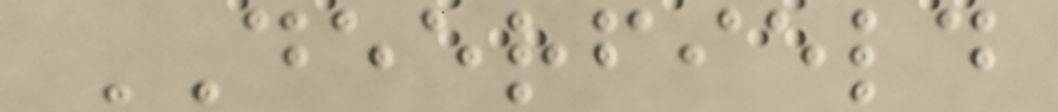DEERFIELD
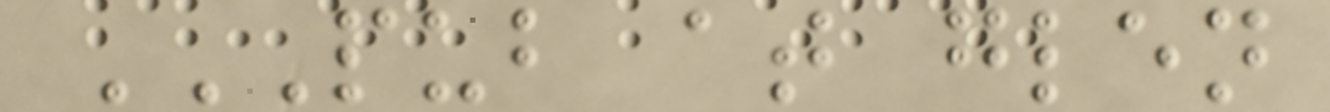PUB AT GLEN
